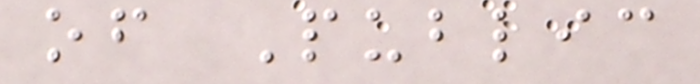of Public
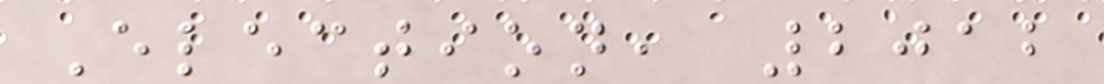Election, 2012
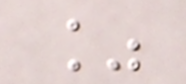%
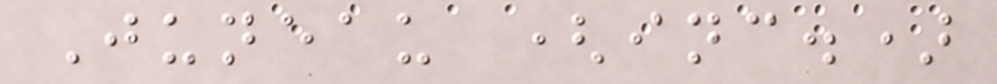Juneau (inc.)
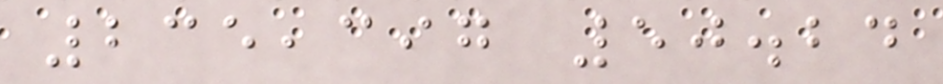235,397 50.24
